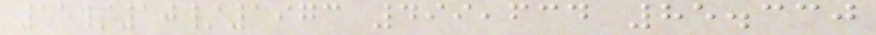15/10/1973 499,634 85.330
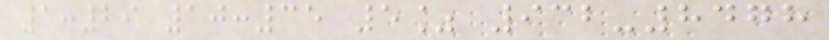1:29 10:35 5% 932-8478
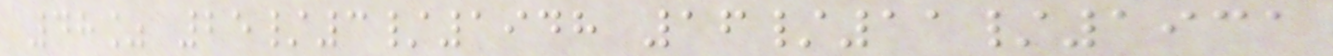48% 25/3/1948 16/11/1931
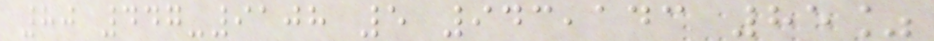80 447-9108 5 943,143 85%
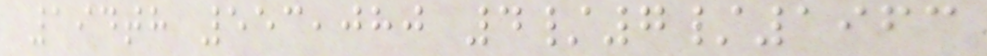194th 553,080 4/7/1963
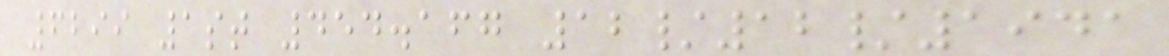6299 1st 454.167 12/12/1941
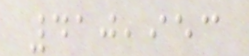410,953
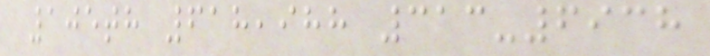105th 618,988 313-6938
